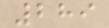289
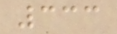333
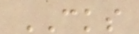CKS
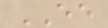EE
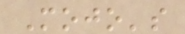Mojo's
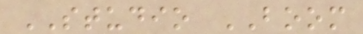STUDIO BOOM
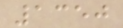1350
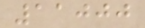11000
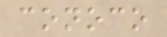conoco
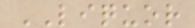LIQUOR
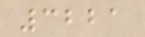3221
